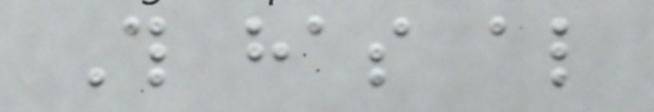This has also
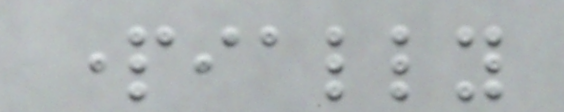partially
